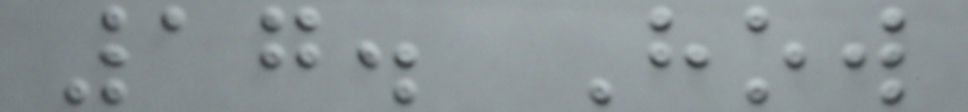17. How
